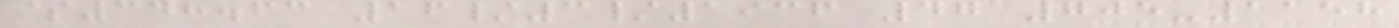$348.63 16/3/1936 47 705-1158
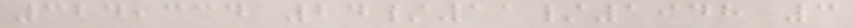324,334 24/11/1948 3
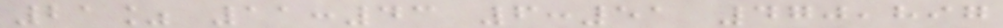21% 11:43 6:51 470,897
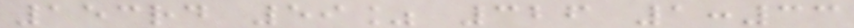153rd 59% 326 1:33
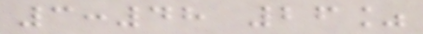3:48 26%
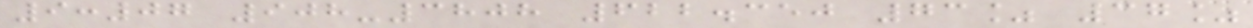9:07 908-3808 622.350 73% 37%
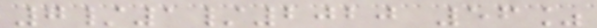7/1/2020 56%
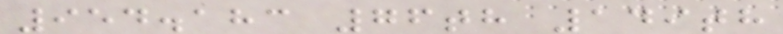954.183 76th 149th
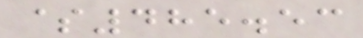$485.53
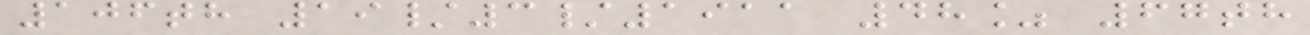106th 19/3/1911 48% 67th
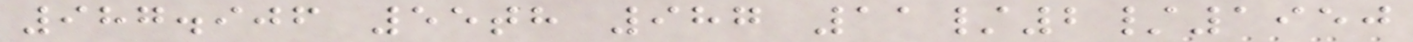987.906 55th 987 11/2/1950
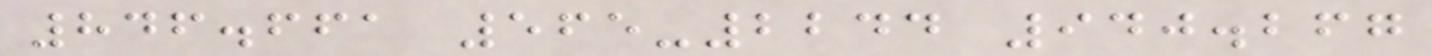846.661 565-2244 940.267
